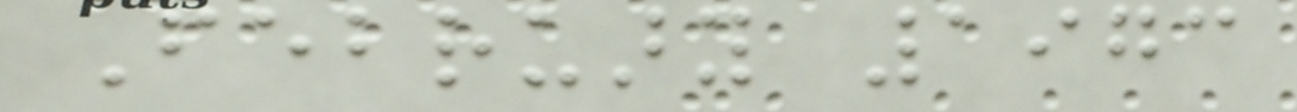February 1973
